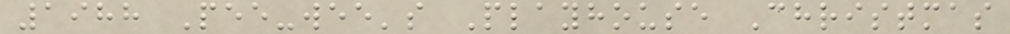1988 Pee-wee's Playhouse Christmas
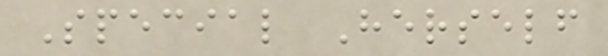Special Herself
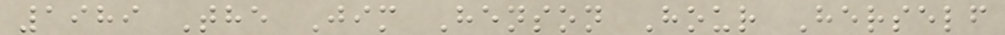1989 The Jim Henson Hour Herself
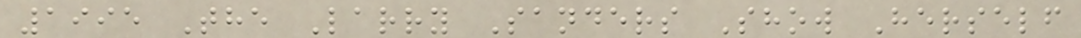1995 The Larry Sanders Show Herself
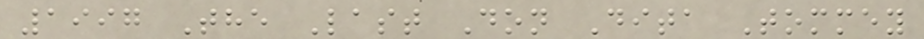1997 The Last Don Dita Tommey
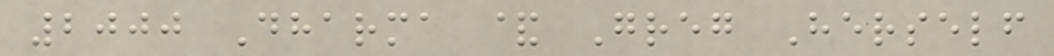2000 Dharma & Greg Herself
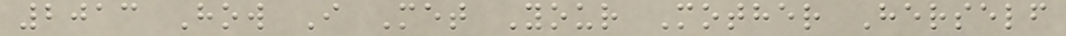2013 How I Met Your Mother Herself
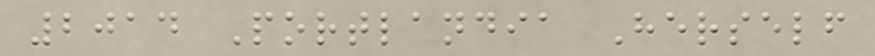2014 Portlandia Herself
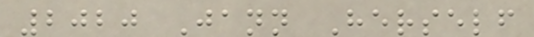2020 Jann Herself
